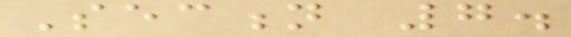Section 7.
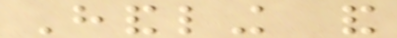Handling and
